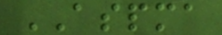ASPMA
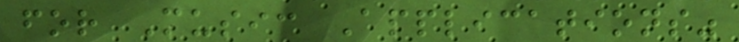for Music Applications"
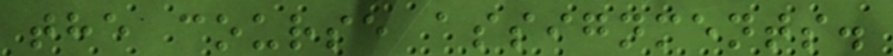the course assignments.
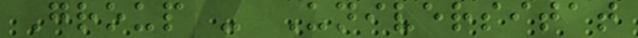Group - Universitat
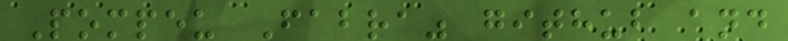Pompeu Fabra" github and
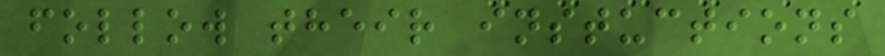follow their instuctions
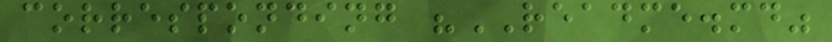corresponding "README.md"
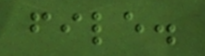file.
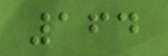164
